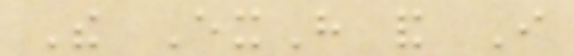The ExH and I
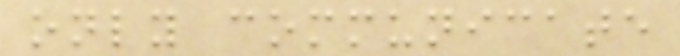only communicate
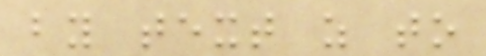by text as to
